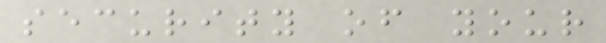security of your
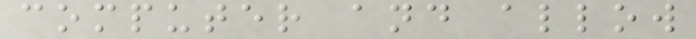computer and allow
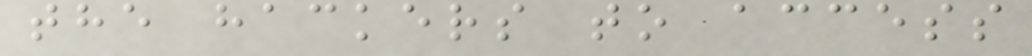the hackers to access
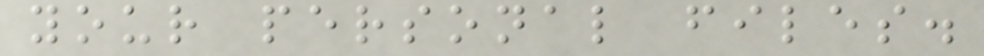your personal files.
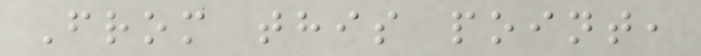From this point,
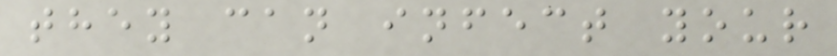they can infect your
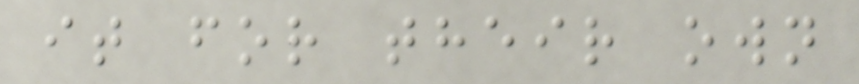it for their own
